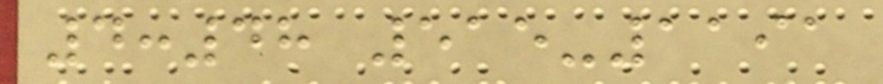4:48 515-1191
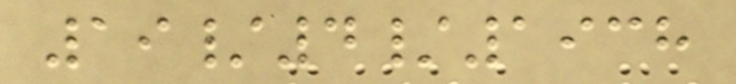19/4/1938
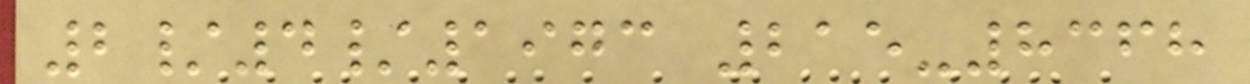2/4/1973 215-8368
